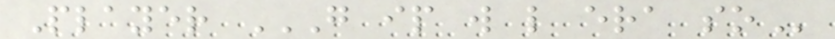Player G IP W L ERA SO
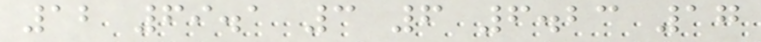12 69.1 3 6 6.23 17
